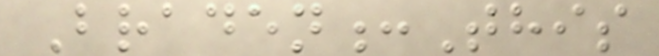Braden:This
